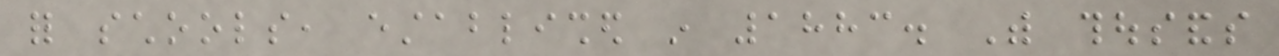for schools, established in 1883. With thousands
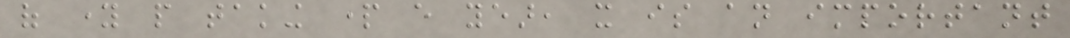of young people taking part every year, it is an important
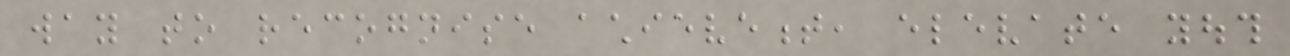way to recognise achievement, elevate youth
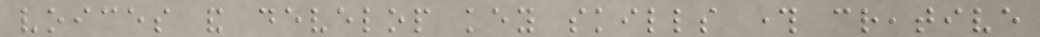voices and develop key skills through creative
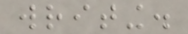writing.
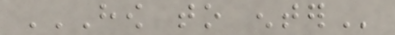HOW TO ENTER
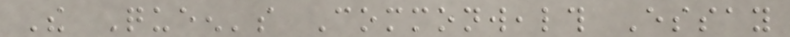The Queen's Commonwealth Essay
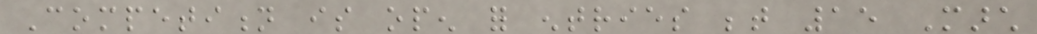Competition is open for entries between 15 March
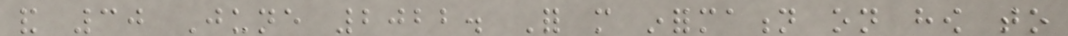and 30 June 2022. For more information on how to
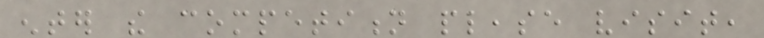enter the competition please visit,
